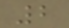2
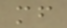mf
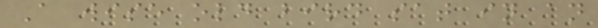A wise old bird sat in an
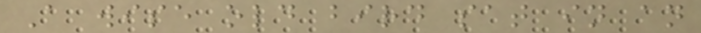A wise old bird sat in an
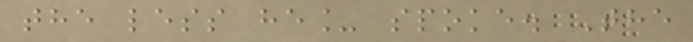the less he_ spoke. The
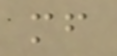mf
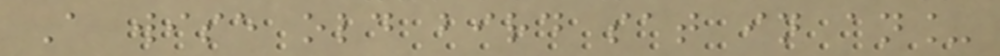A wise old bird sat in an_
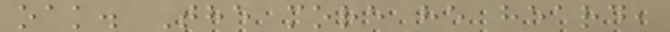oak. The more he heard,
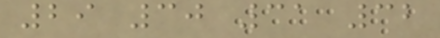29 30 31 32
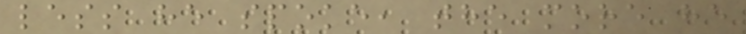less he spoke, the more he
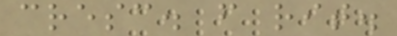cresc. f rit.
